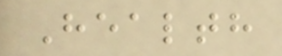Health
